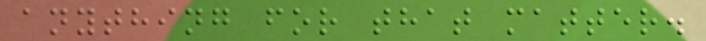anything for that matter.
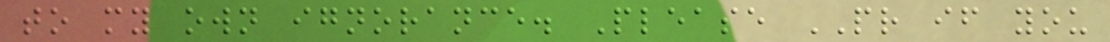to my own ignorance. Please PR if you
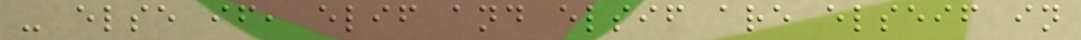- else if, elif and elsif are elseif in
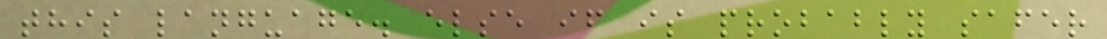this language. else if is probably safer
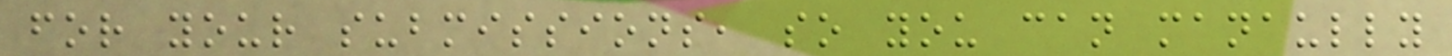for your submissions, so you can manaully
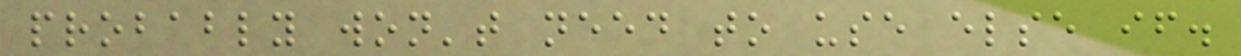probably won't need to use else if.
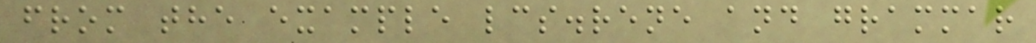from the example lcs.rene and grammar
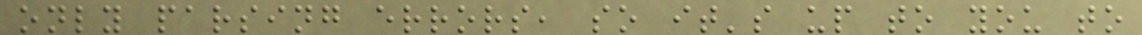only parsing errors, so it's up to you to
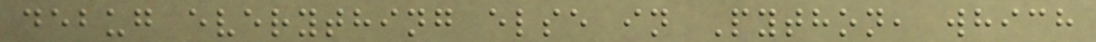debug everything else in Python, which
